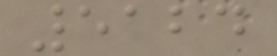5124
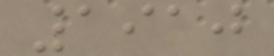1910
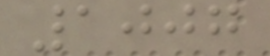1007
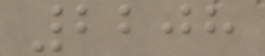2208
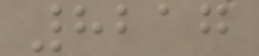8217
